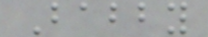Babby
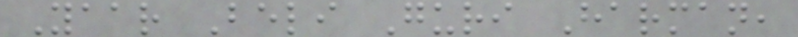Yaar Beli Guri Harman,
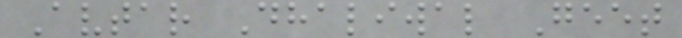Avtar Dhaliwal Geet
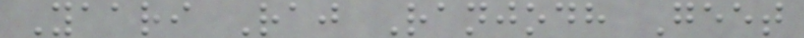Yaari Raj Ranjodh Geet
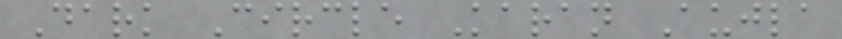Dark Circle Karan Aujla
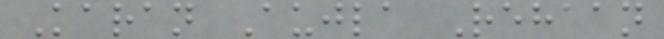Karan Aujla Rehaan
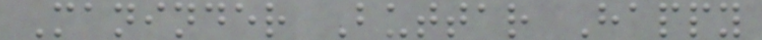Maninder Buttar Happy
